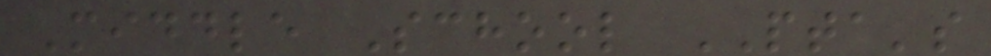Middle School PTA's
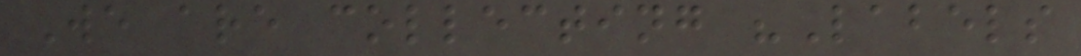We are collecting "Labels
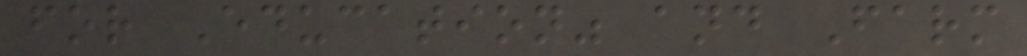for Education" and Farm
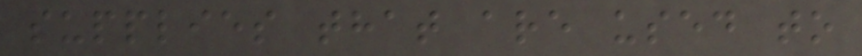supplies that are used to
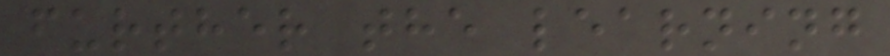further the learning
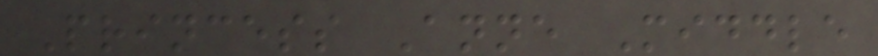Princess Anne Middle
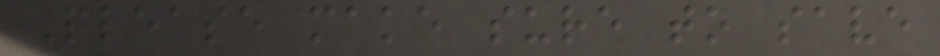Please make sure to save
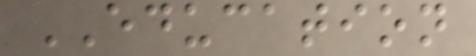EDUCATION
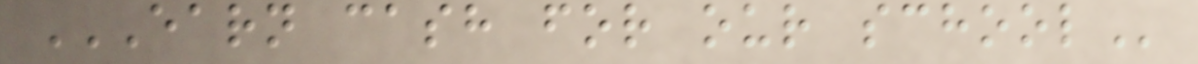EARN CASH FOR OUR SCHOOL
